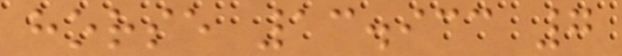horse 13.933 7
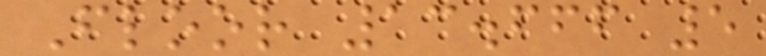Floor 13.666 5
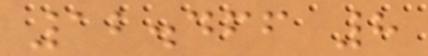12.466 8
